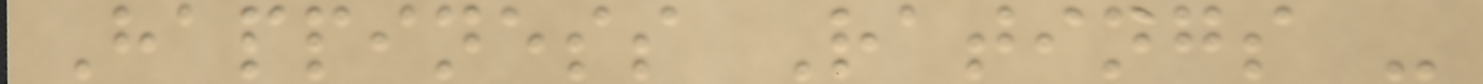Happiness Ratings -
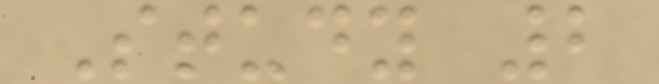Study 2
